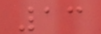13
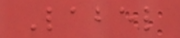Label
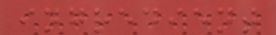ingredient
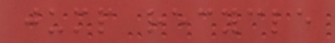jump recycle
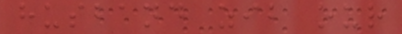husband zib our
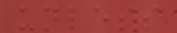unless
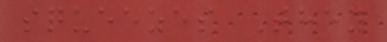squeezes They
